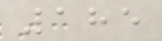185
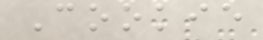Cookie
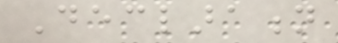Declaration
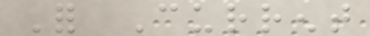For Current
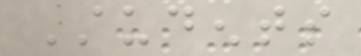Students
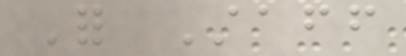For Staff
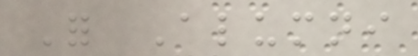For Alumni
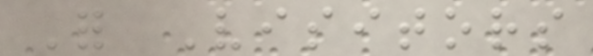For Visitors
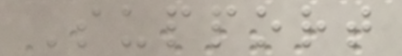Support
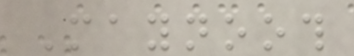Maynooth
